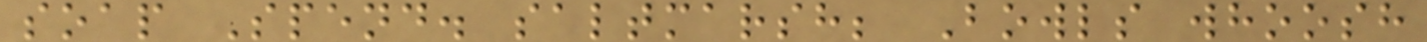soap Spend. saltmarsh; Bowls whoosh
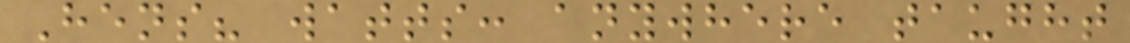Hens? watts: anywhere taught
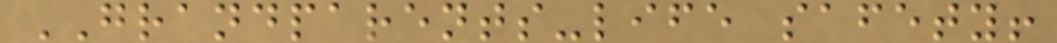GRANDPARENTS-life safety!
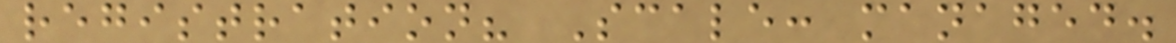registration? Scale: managed.
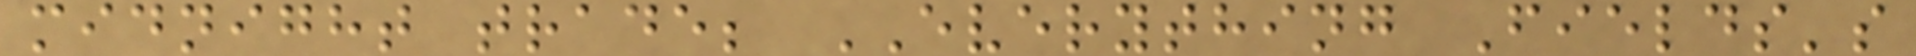midnight trade; EVERYTHING Fields's
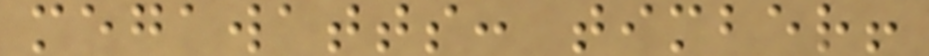megawatts: timber!
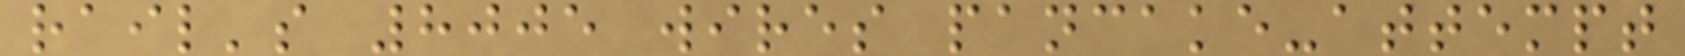rail's 8005 wires pancake-attempt
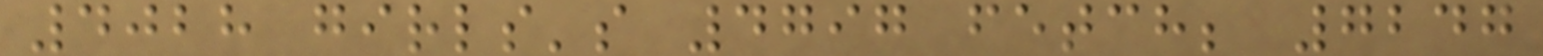4028 girls's 4797 fetch; 7247
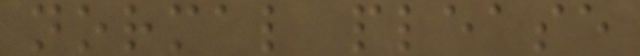normal please
